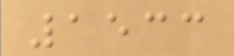1533
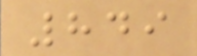849
